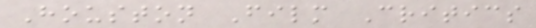Houston Film Critics
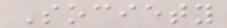Society
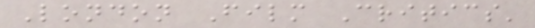London Film Critics'
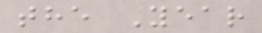the Year
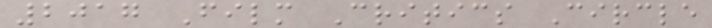2017 Film Critics Circle
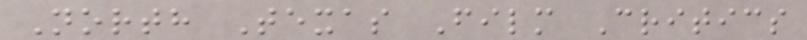North Texas Film Critics
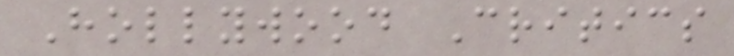Hollywood Critics
